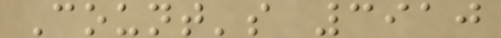Count's 3910
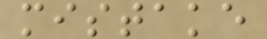mistake
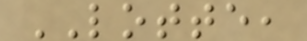LOTTE,
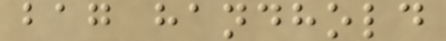bag handhold
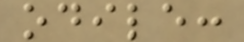odile:
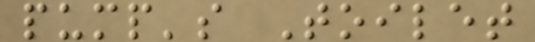pump's Toilet
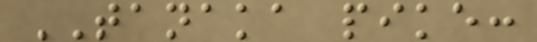TANAKA pike:
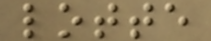lotte
